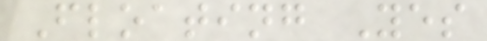Floating Yes
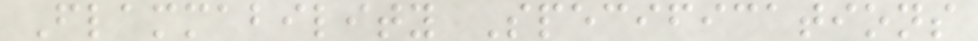Flammability Specifications
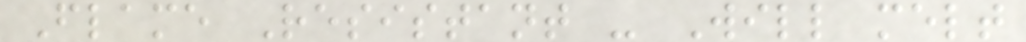Flame Resistant - Will melt
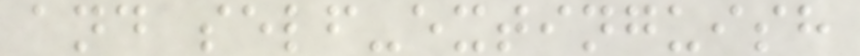and self-extinguish
